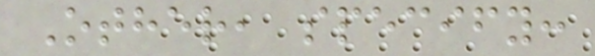Other, specify:
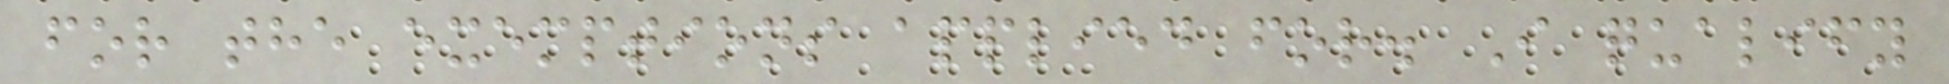for the exemptions applied for. I qualify
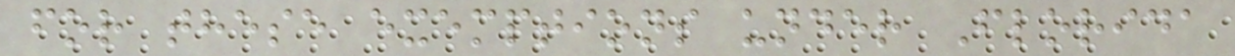for these exemptions under Florida
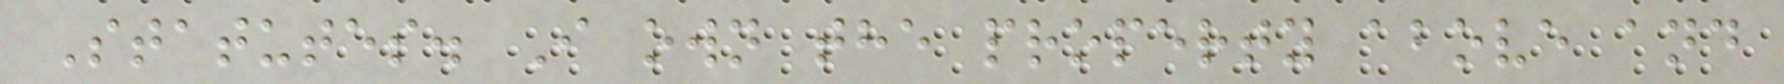Statutes. I own the property above and
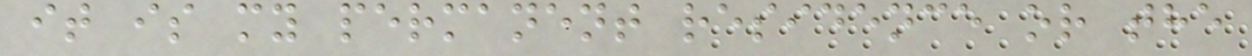it is my permanent residence or the
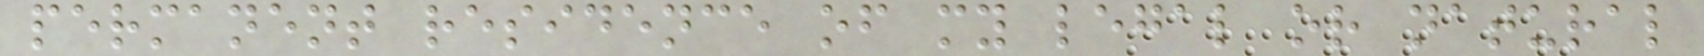permanent residence of my legal or natural
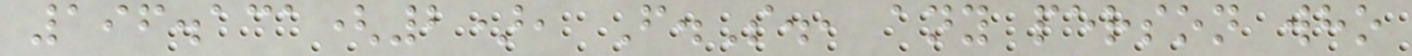196.131(2), F.S., any person who
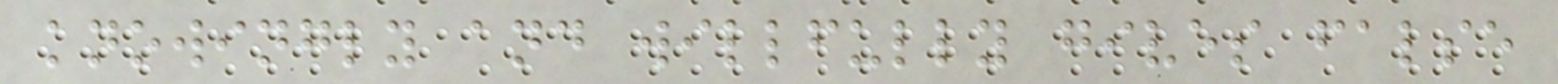knowingly and willfully gives false
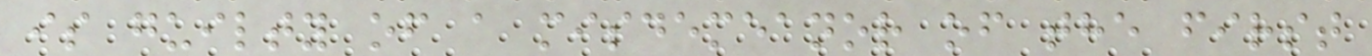is guilty of a misdemeanor of the first
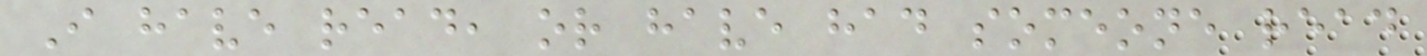I have read, or have had someone read
